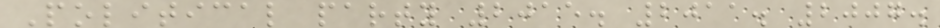Political party 2015. 2011. 2007.
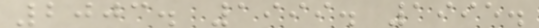2003. 1999. 1995.
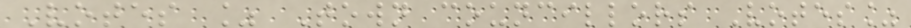Votes % Town councillors Votes%
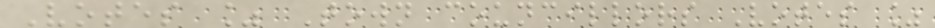Votes % Town councillors Votes %
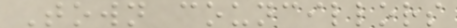Town councillors
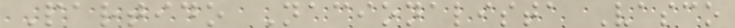Partido Nacionalista Vasco
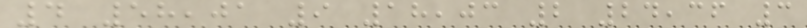4 58,01 9 18,03 2 24,36 3
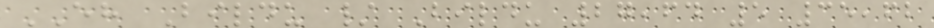EH Bildu / Bildu 27,64 5 35,62
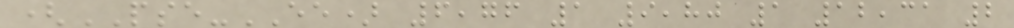(PSE-EE) 6,76 1 9,80 1 12,31 2
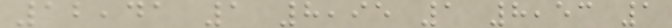12,41 1 8,95 1 8,53 1
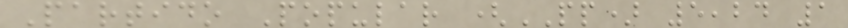Partido Popular (PP) 5,24 1
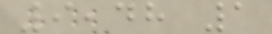9,48 1
